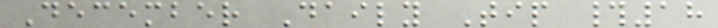December Daily Tip #18
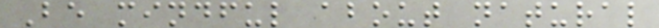Be mindful about natural
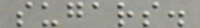sugars.
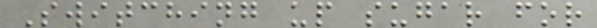Switching up sugar for
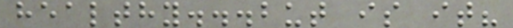healthy...but is it?
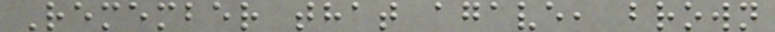Remember that agave, brown
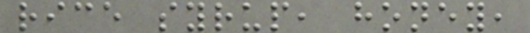rice syrup, honey,
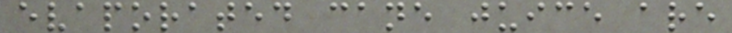evaporated cane juice are
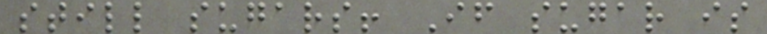still sugars! If sugar is
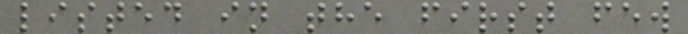listed in the first few
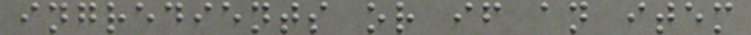ingredients or if an item
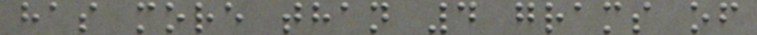has more than 4 grams of
